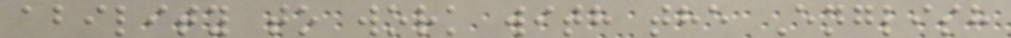ability to work with the English
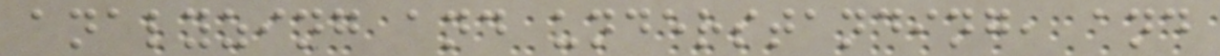analyzing and understanding, and
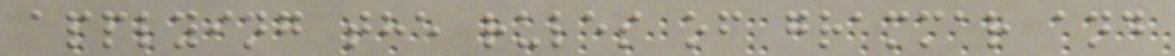applying the rules of grammar and
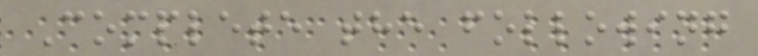Complete the following
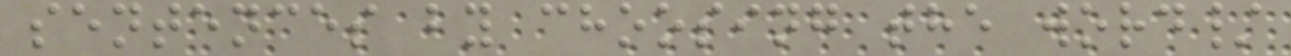sentences by choosing the word/
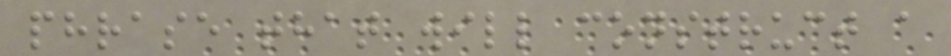phrase that will construct a
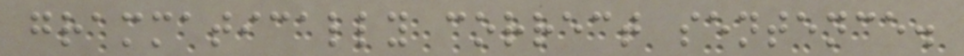grammatically correct sentence.
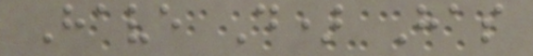Have D) Has
